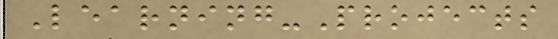Learning-Projects
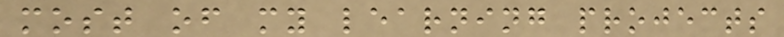most of my learning projects
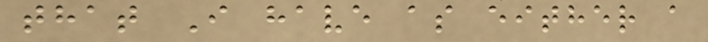that I have as either a
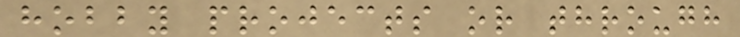hobby projects or through
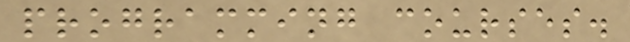programming courses.
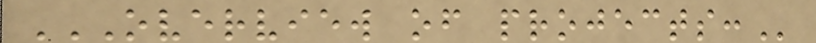OVERVIEW OF PROJECTS:
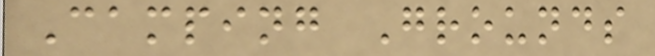Camping Grounds
